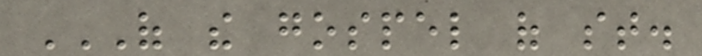OF THE GOSPEL OF ST.
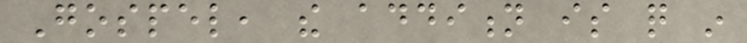Gospel, the addition is quite in
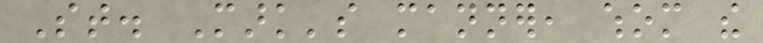St. Mark's manner, whom the
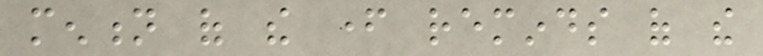mention of the father reminds of the
